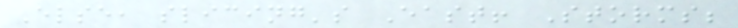Else, slicing's East! Storms;
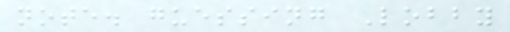note. guessing Lobby
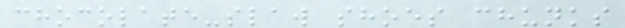chocolate-slaw shoes chunks
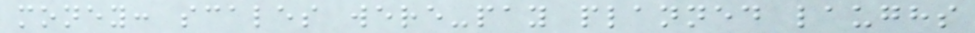money: scales were-pay planned laughs
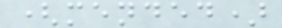(mended)
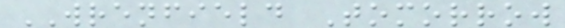WRENFIELD Tomorrow
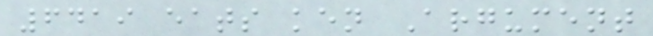6419 eats ken Argument
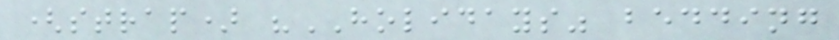(strap) "HOLIDAYS" bedding
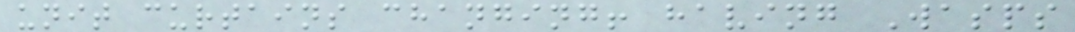unit curtains changing! having Wasps
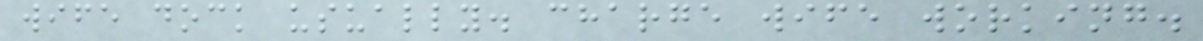wife dock usually. charge wife working.
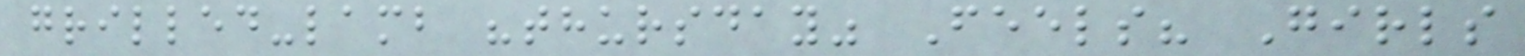grilled-lamb "thursday" Feels? Girls
